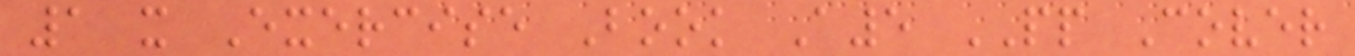1 x Exercise Book A5 PP Cover
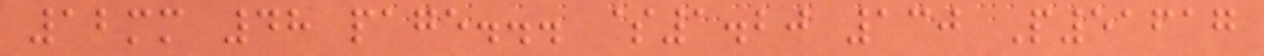12mm 48 page... $1.20 130 P51617
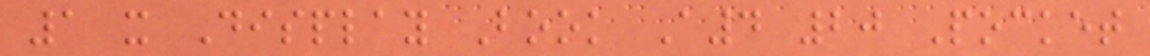1 x Display Book A4 20 Pocket
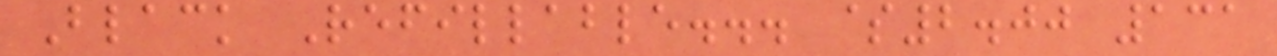Black Refillable... $2.00 131
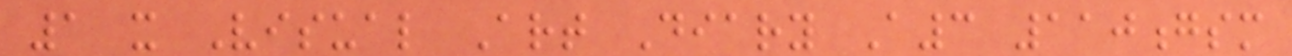1 x Visual Art Diary A3 110gsm
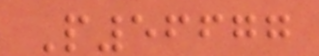P56677
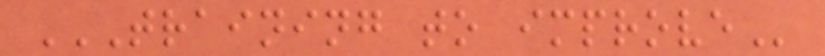TRAINING TO IMPROVE
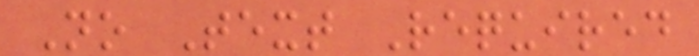No Text Required
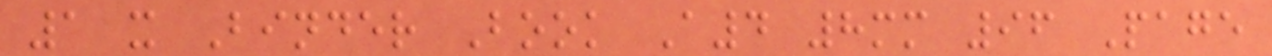1 x Binder Book A4 8mm 96 Page
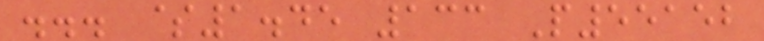... $1.45 133 P55152
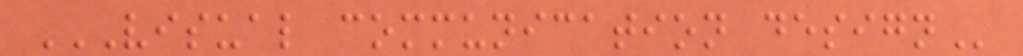VISUAL COMMUNICATION DESIGN
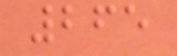265
